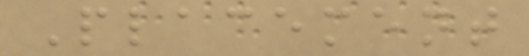Placement
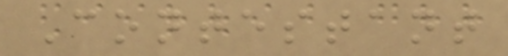Contestant
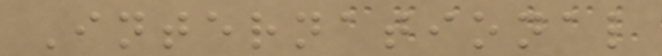International
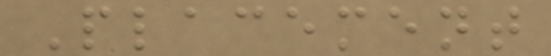Placement
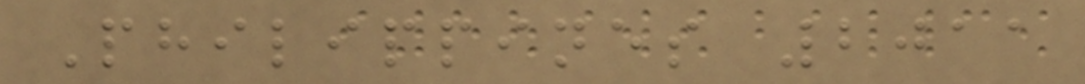Philippines 2011
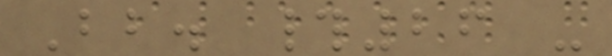Bb. #26 -
